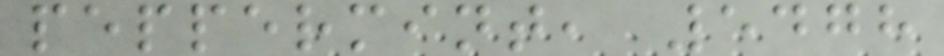peppermint, 5478
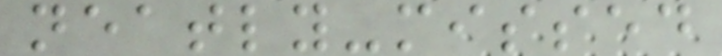neatly-missed
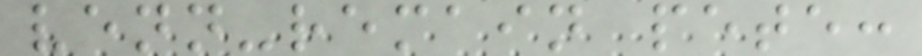venn-remain pete:
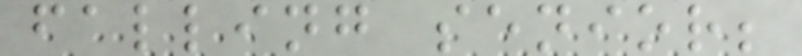falling senior;
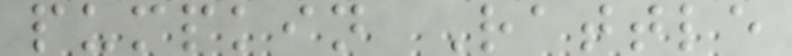pumpkin Rattle
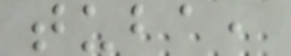tuba,
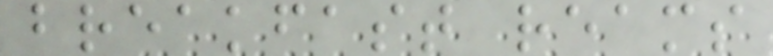breakfast reams
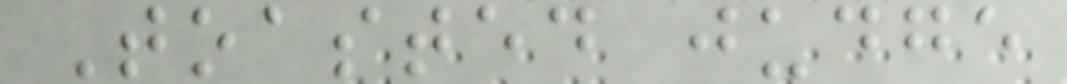Toasted judge
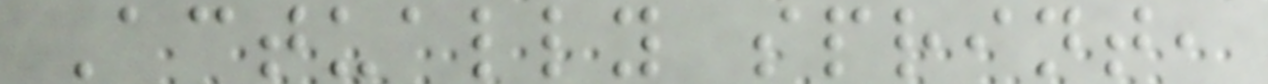Actually sprint,
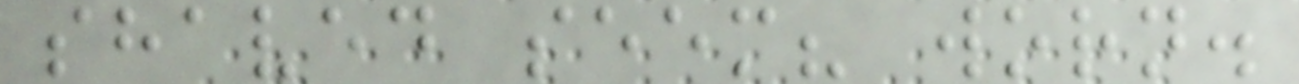shaved seem? worn.
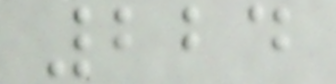224
